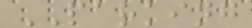PARKING
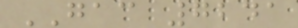GAC 7241
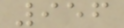956
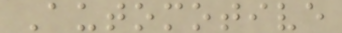Automotive
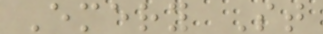Emery St
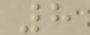8
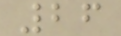26
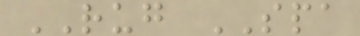RUG SPA
